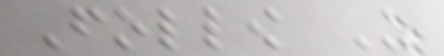Follow Us
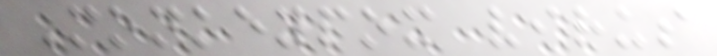Monkeypox virus
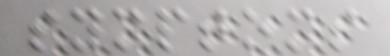symptoms
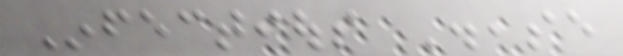Infectious Disease
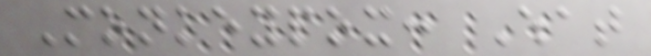Monkeypox: What
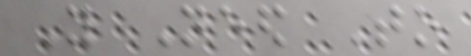You Need To
